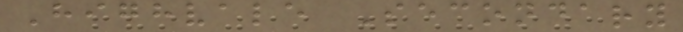Highvale Secondary
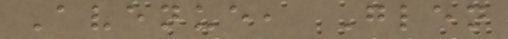Avenue, Glen
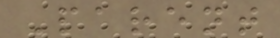Parent
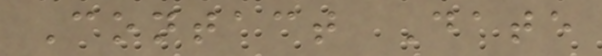Contact Date
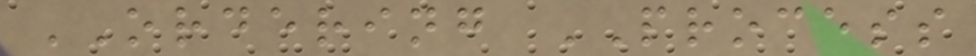ORDERING PROCESS
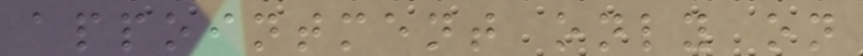appointment only on
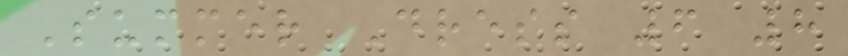Summer Dress 6 8
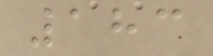183
